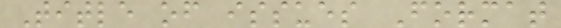Title of issues Format
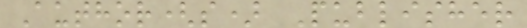Author(s) Publisher
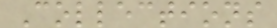Collections
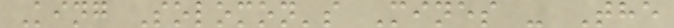King Solomon's Mines - The
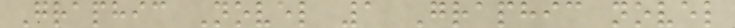Graphic Novel 1 Graphic novel
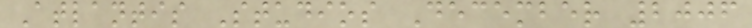Atlantis Studios December 2006
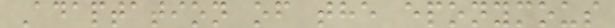Adaptation of the eponymous
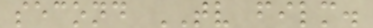second TV film.
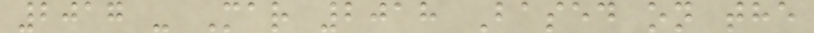2017 - Mar 2018 Based on the
